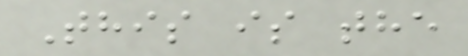This is the
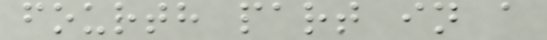fourth part in a
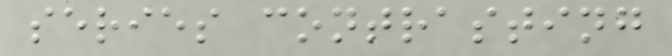series contrasting
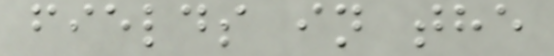fields in the
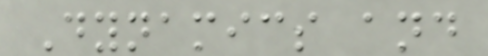Dynamics and
